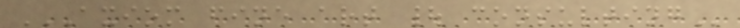AXIOM FINE ART | CONSULTING
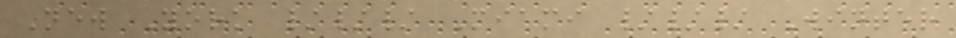New York /// Miami /// Winter
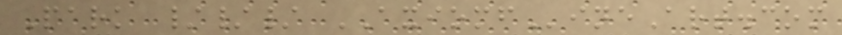Park /// AXIOMFineArt.com
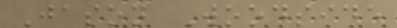Jason Woodside
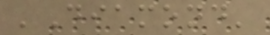'Diamond'
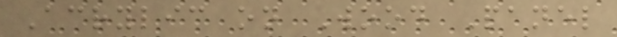Acrylic on Wood Panel
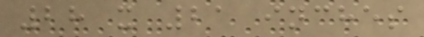28 x 21 inches
